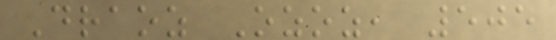Draoz Ozoz, 505
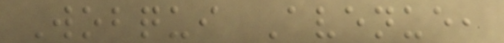Wobqui Avenue,
